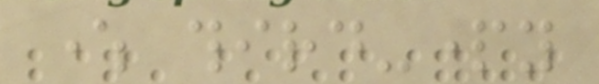where third-party
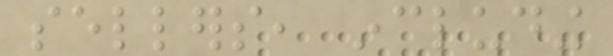sellers, including
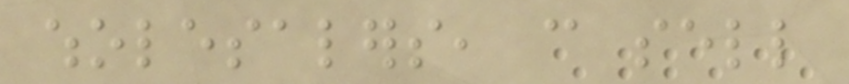wholesalers, can sell
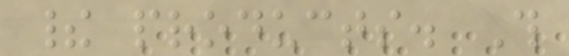their products. This
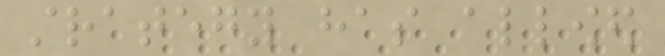strategy has allowed
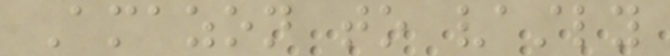Amazon to vastly
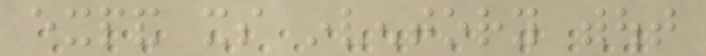expand its inventory without
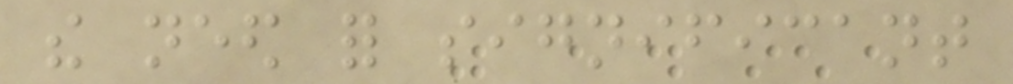the need for significant
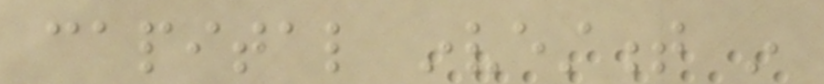capital investment in
